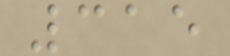315
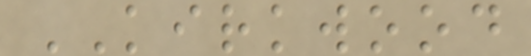KIRKWOOD
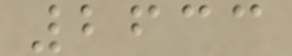2633
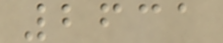2631
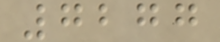7277
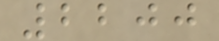2200
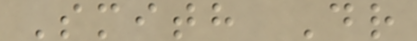Smith Dr
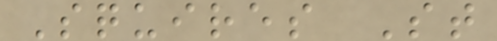Squires St
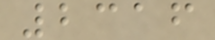2316
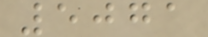5071
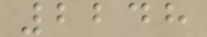2248
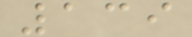139
